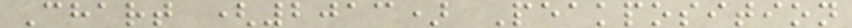Chart (2013) Peakposition
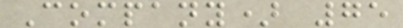Company) 75
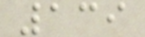139
